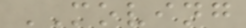MOVING
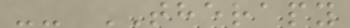-- THERAPY
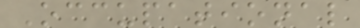Occupational
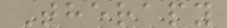Therapy
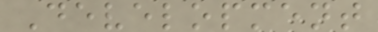Development
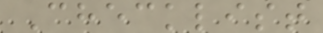Checklist
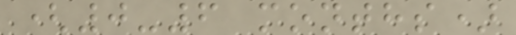(0-6 months)
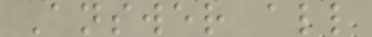Answer all
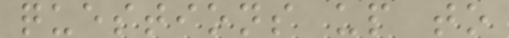questions up to
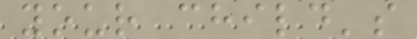your child's
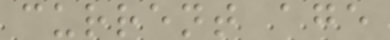current age
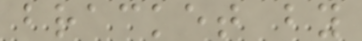bracket by
